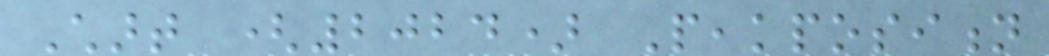Chart (2024) Peakposition
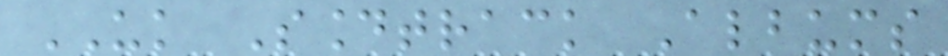UK Soundtrack Albums
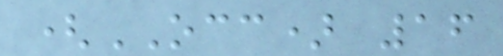(OCC) 16
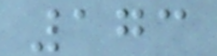173
